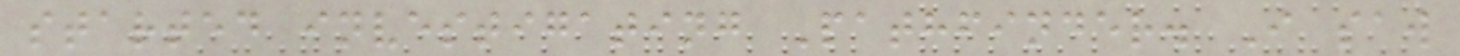started investigating Pathfinder. I saw
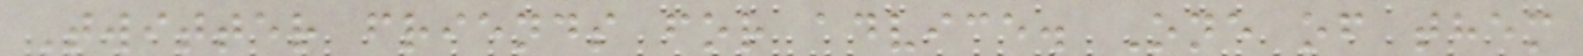Twitter friends for advice. One of them
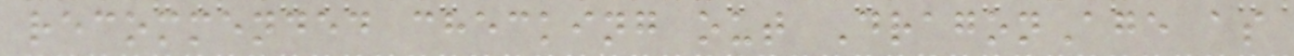recommended checking out DragonAge as
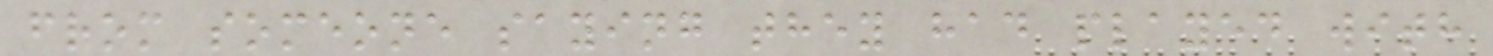from someone saying they had played with
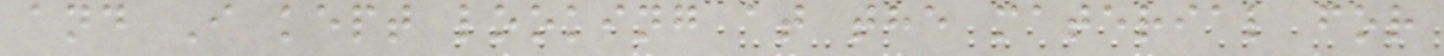and I kept looking at the material for
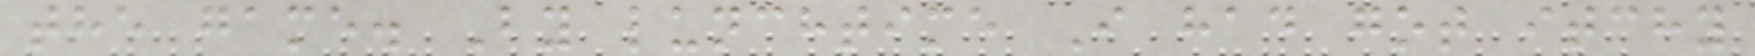the game. By lunchtime I had got itchy
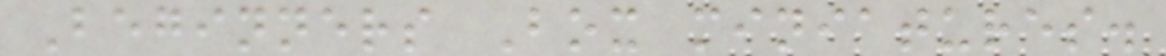Beginners Box miniatures.
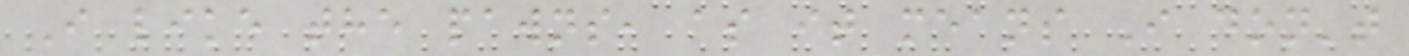I like the pawns, as it means I don't
